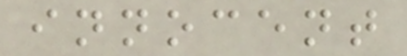innocent
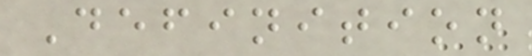Definition
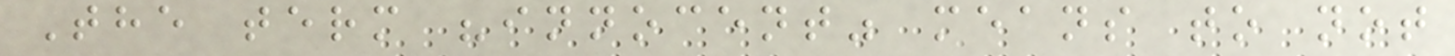The term "innocent" means to not
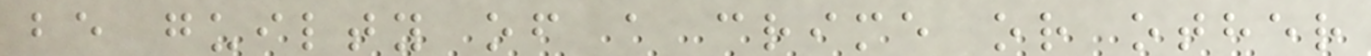be guilty of a crime or other
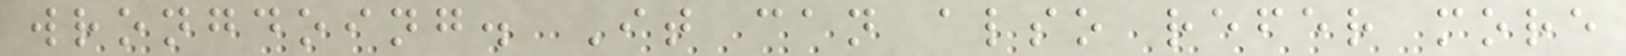wrongdoing. It can also refer more
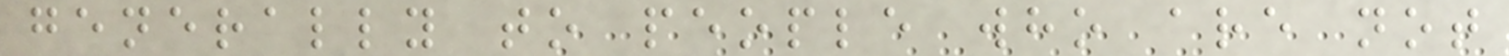generally to people who are not
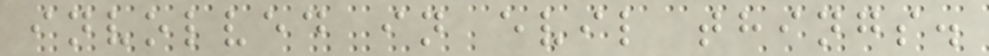involved in evil things.
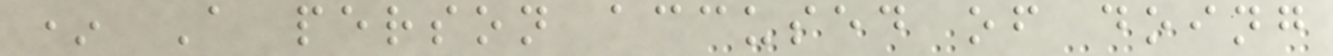* A person accused of doing
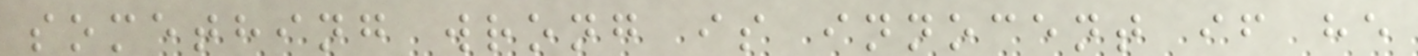something wrong is innocent if he
